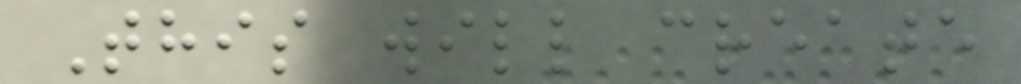This will create
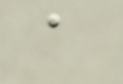a
